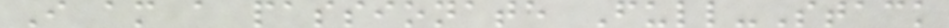I am a passionate Full-Stack
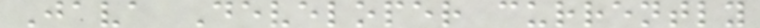Java Developer currently
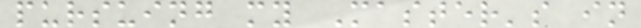pursuing my Master's in
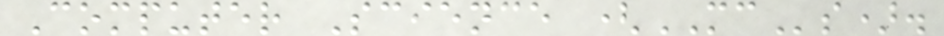Computer Science (MCs).
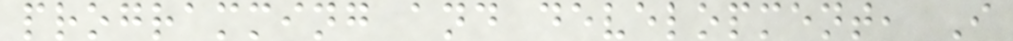programming and development, I
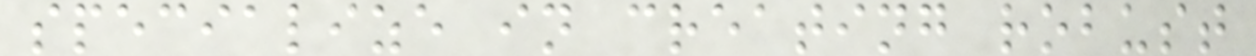specialize in creating robust
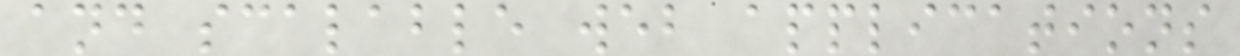and scalable web applications
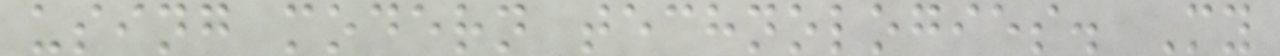using modern technologies. My
